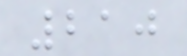210
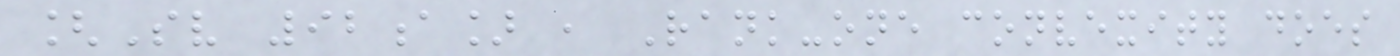[Sv 92a] , Rank-one convexity does
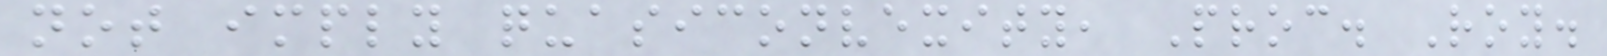not imply quasiconvexity, Proc. Roy.
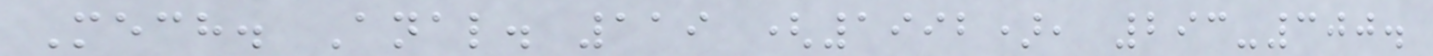Mech. Anal. 119 (1992), 293-300.
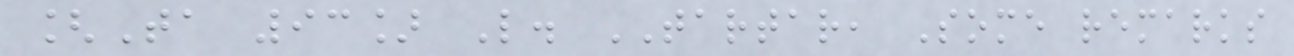[Ta 93] L. TARTAR, Some remarks
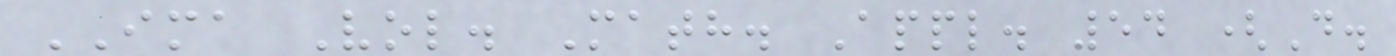IMA Vol. Math. Appl. 54 (D.
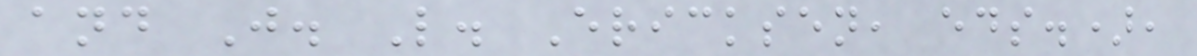and J. L. Ericksen, eds.),
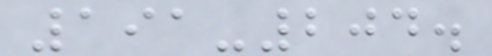191-204.
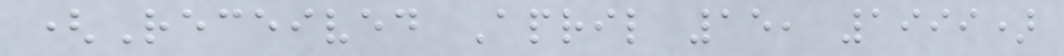(Received April 15, 1999)
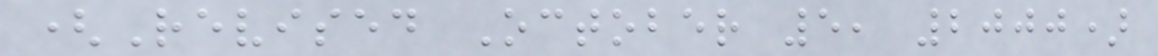(Revised October 5, 2000)
